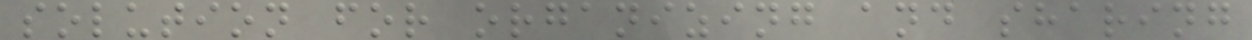solution for organizing and sharing
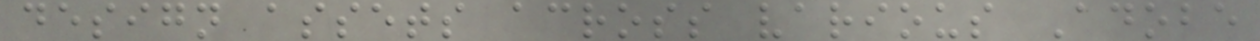design assets across various Adobe
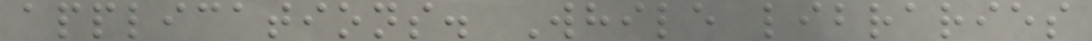applications. While libraries
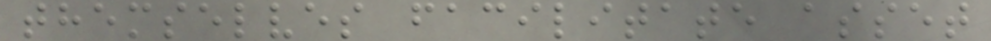themselves facilitate asset
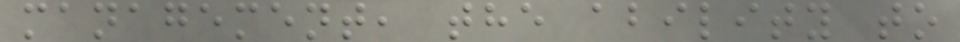management, the ability to
